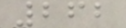262
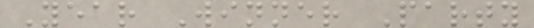Year Winner Party
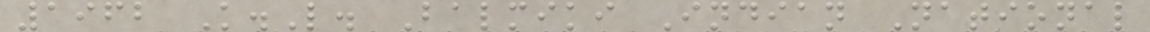1962 K.L. Balmiki Indian National
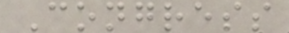Congress
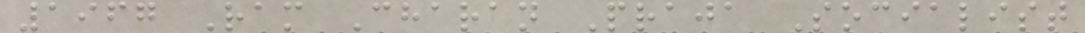1967 Ram Charan Praja Socialist
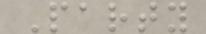Party
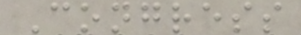Congress
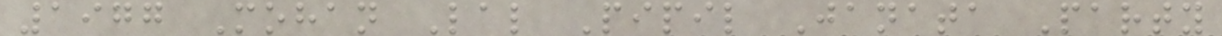1977 Mohan Lal Pipil Janata Party
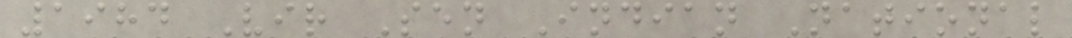1984 Vir Sen Indian National
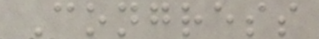Congress
